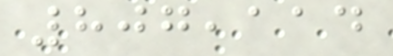807,114
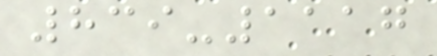839-1117
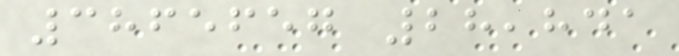3865657 28,841
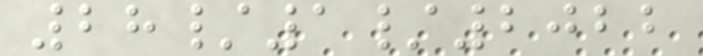28/1/2022
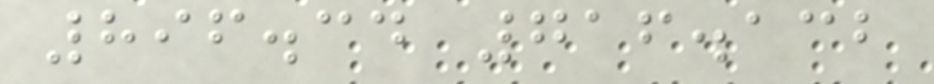896.34 716.132
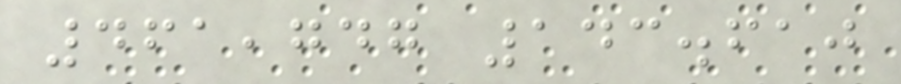461,747 143.610
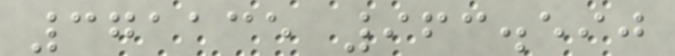371135 963.590
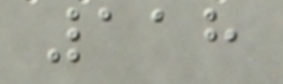118
